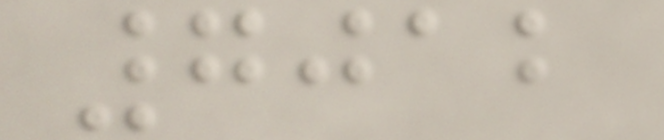7012
